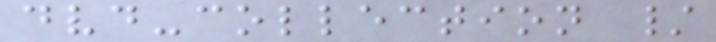dvd-collection /
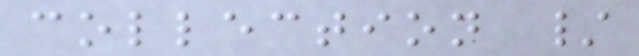collection /
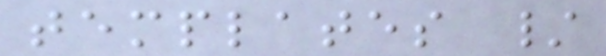templates /
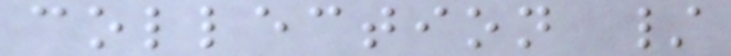collection /
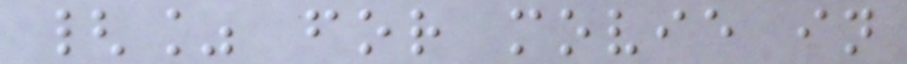{% for movie in
